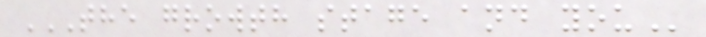THE GROWTH STAGE AND YOU
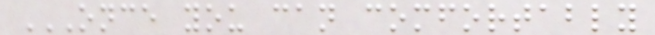ONCE YOU CAN COMFORTABLY
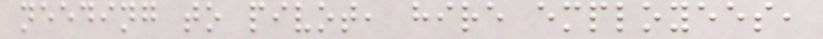needing to pivot, hire employees,
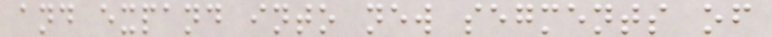and expand into new segments of
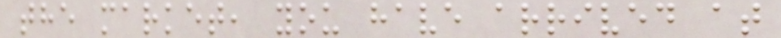the market, you have arrived at
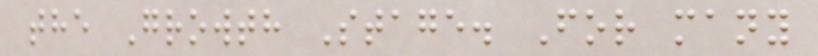the Growth Stage. For many
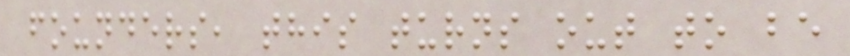founders, this turns out to be
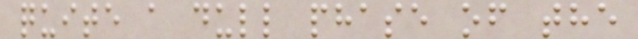quite a dull phase of the
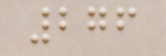276
